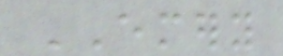EMERY
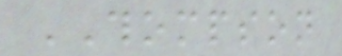THOMPSON
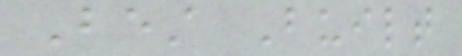Best Built
